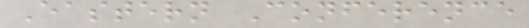Eastern Conference
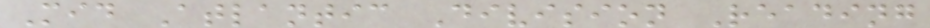Mid Atlantic Division Reading
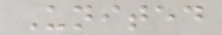United
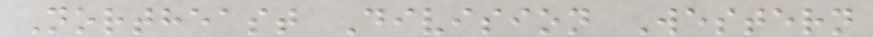Northeast Division Western
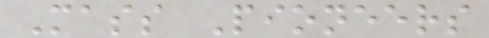Mass Pioneers
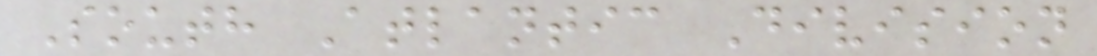South Atlantic Division
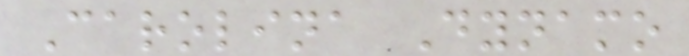Carolina Dynamo
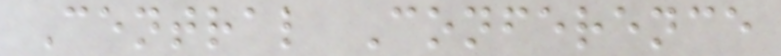Central Conference
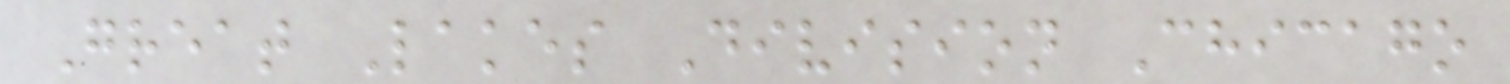Great Lakes Division Chicago
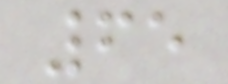65
